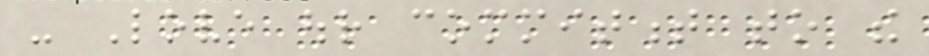- Love our commitment to the
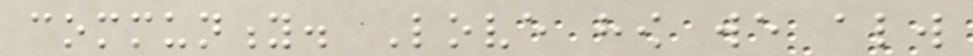community. Love how we always
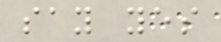say yes
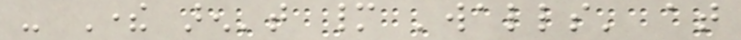- There aren't many 'walls' at
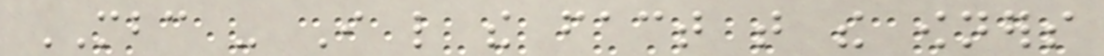MBC - I like the fact that the owners
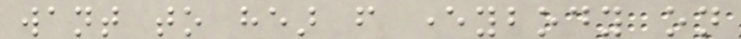want to hear from everybody on
